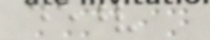MAIN
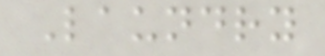Laundry
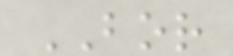BOR
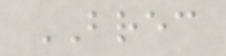BREC
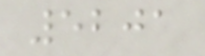5201
